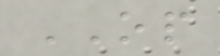OP
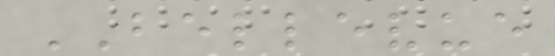BELLEVUE
